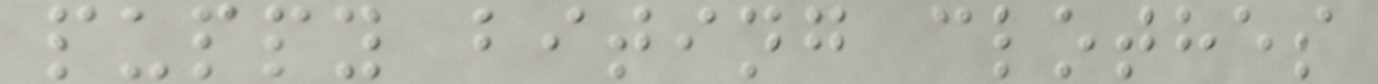puppy biting clothes
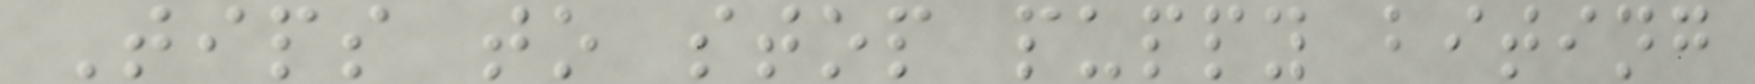Tips to stop puppy biting
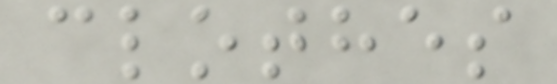clothes
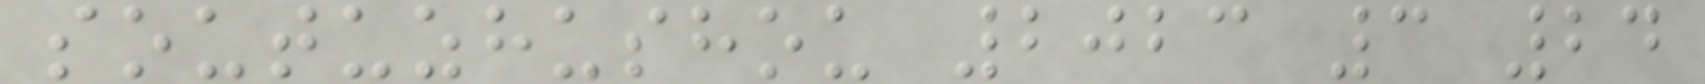soutuzhushou 2023 3 24
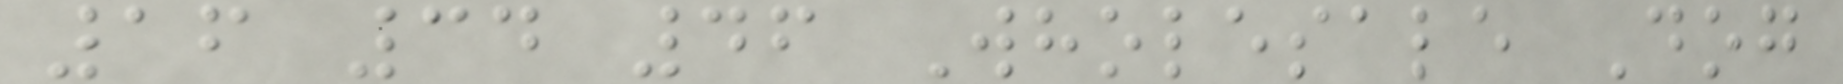16 34 46 Wholesale Dog
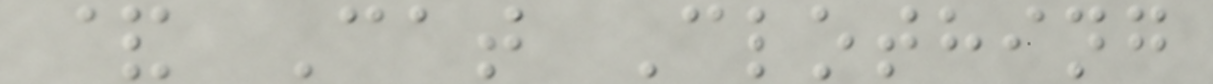& Cat Clothing
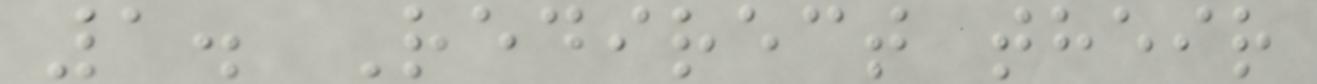1. Redirect their
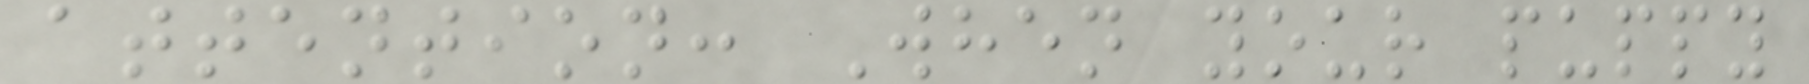attention: When your puppy
